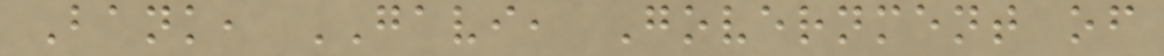Bank, GAVI, Government of
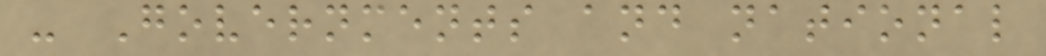- Governments and national
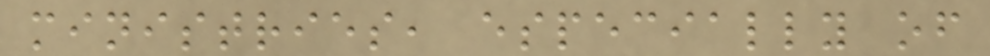ministries, especially of
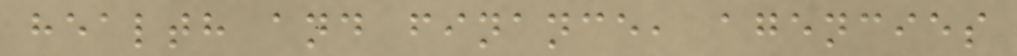health and finance, agencies
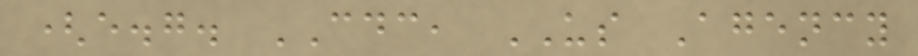(e.g. CDC, US Agency
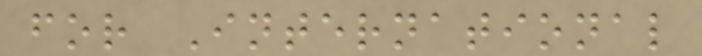for International
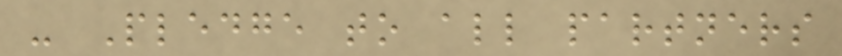- Pledge to all partners
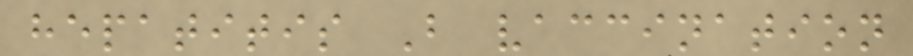hepatitis B vaccination
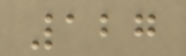127
